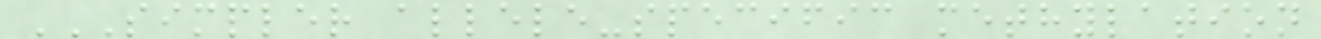SIMPLER ALLELE-SPECIFIC METHYLATION
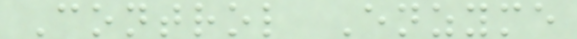Control Enzyme
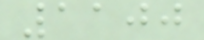1100
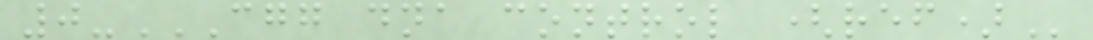0-CGG DNA CONTROL (REF)
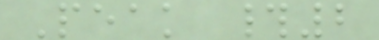Peak #2
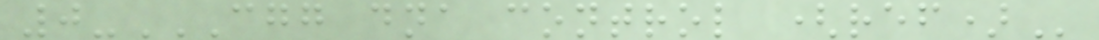0-CGG DNA CONTROL (REF)
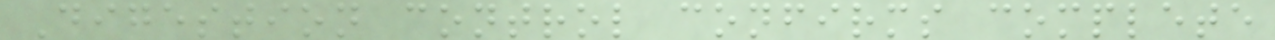Digestion control confirms complete
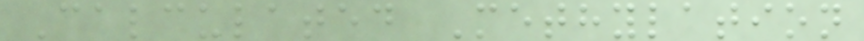Calculated Methylation
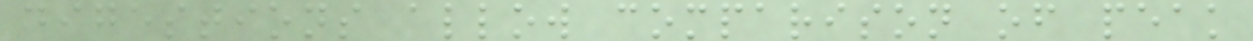digestions allow comparison of peak
